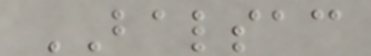BALSAC
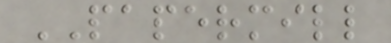PAPERMILL
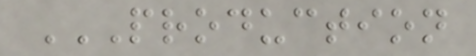PRODUCTION
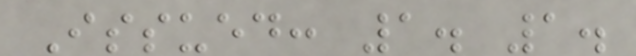Issued: 1. 1.
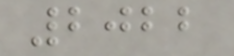2022
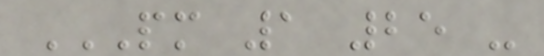PM 1 25 -
